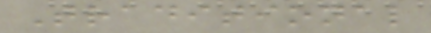Traditional
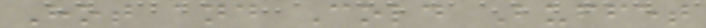Hot and Cold Buffet
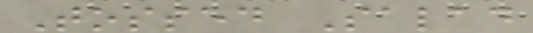Tossed Salad
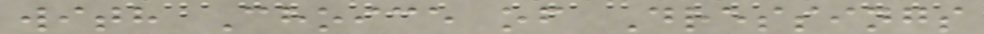with Choice of Dressings
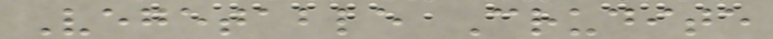Vegetable Crudite
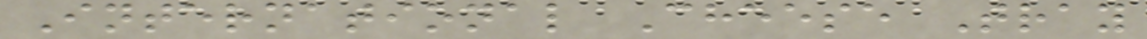International Cheese Tray
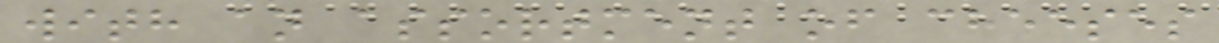with an assortment of cheeses
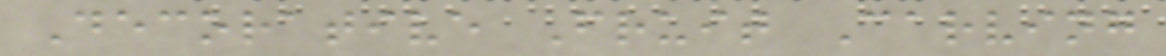Decorative Fruit Carving
